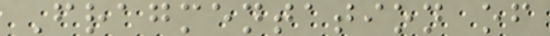Fragmentation of
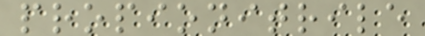propionitrile
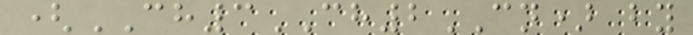(CH3CH2CN) by
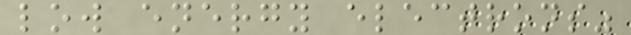low energy electrons"
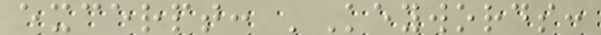excerpt: 'Keywords:
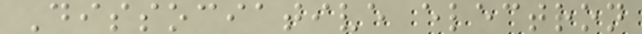Dissociative electron
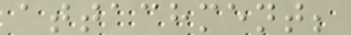attachment;
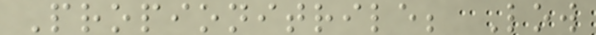Propionitrile; Low
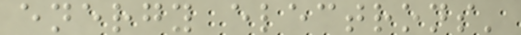energy electrons'
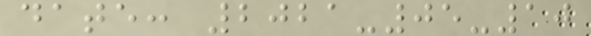date: 2021-05-10
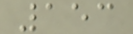153
